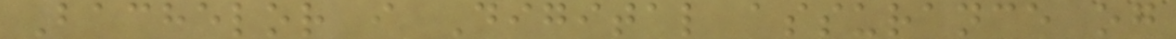Bachelor i Digital assurance og
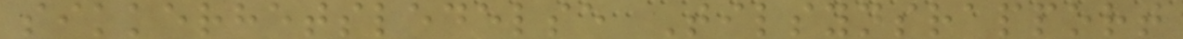sikkerhetsledelse Tilsynsrapport
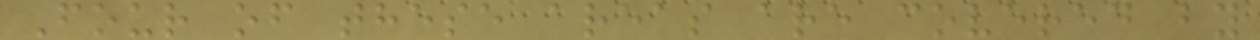Four of these areas are covered by
